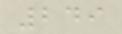249
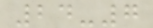24-7
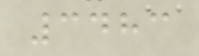3483
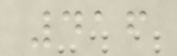416
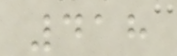418
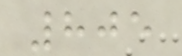805
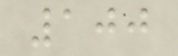100
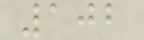102
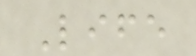Life
